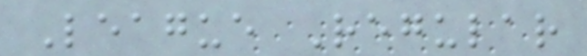League Regular
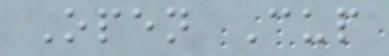Open Cup
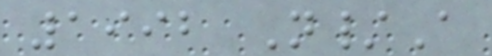1992 N/A
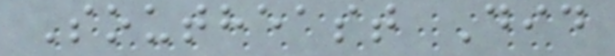Southeast Did
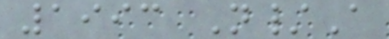1993 N/A
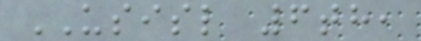USISL 6th,
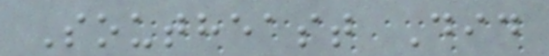Southeast Did
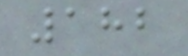182
